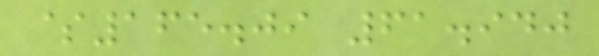$165.09 61.940
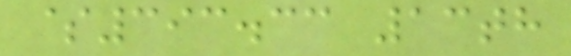$393.33 13th
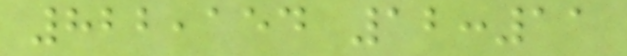822,154 12:11
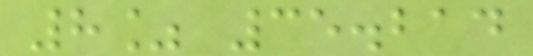8% 35.214
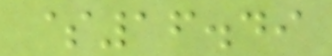$16.49
